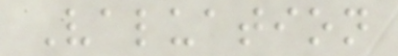Valuation
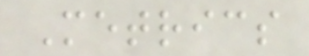Metrics
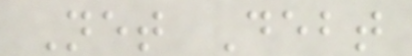Net Debt
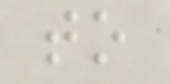to
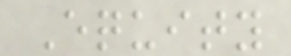Equity
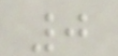0
